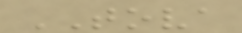TOVA
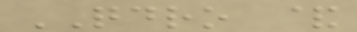QDRO &
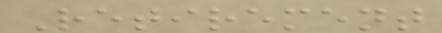Retirement
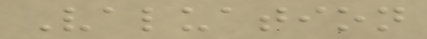Valuation
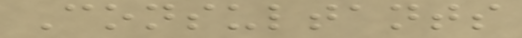Consultants
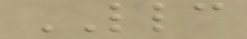LLC
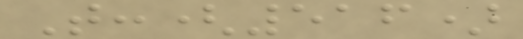T:(516)
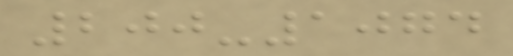200-1074
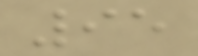95
